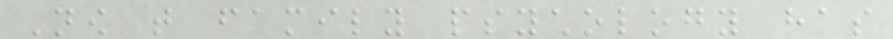Now that family psychology has
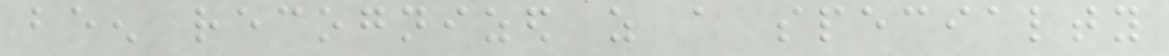been recognized as a specialty
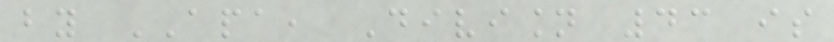by APA, Division 43 is
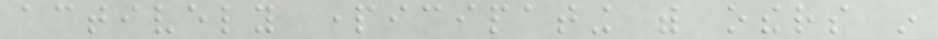actively participating with others in
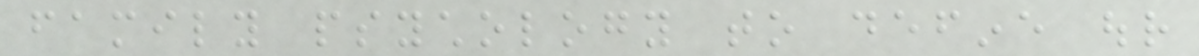family psychology to define our
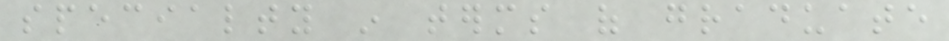specialty in terms of graduate
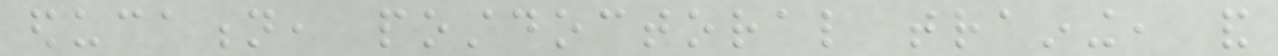education, postdoctoral training, and
